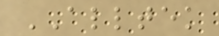ALLTEK
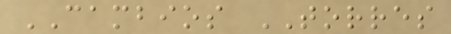CAMBIOS TORRES
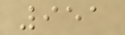951
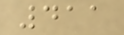411
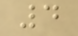4
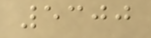5300
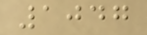1047
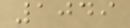1049
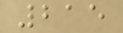215
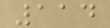114
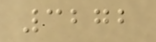3272
